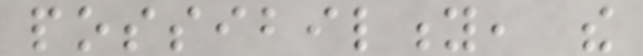possibility, the
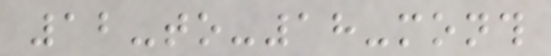12-to-18-month
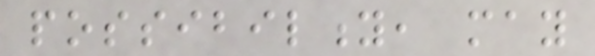possibility, may
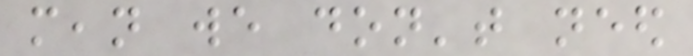mean we don't need
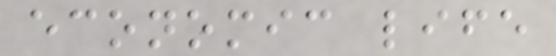economic life
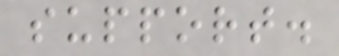support.
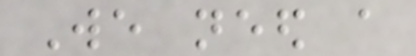We need a
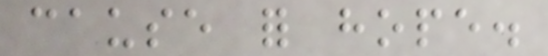cause for hope.
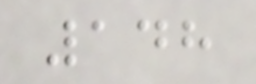148
